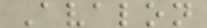Avalon
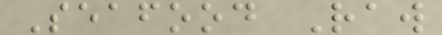Seafood Raw
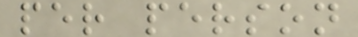per person
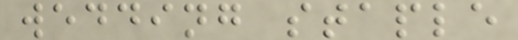wedding staple
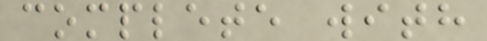complete with
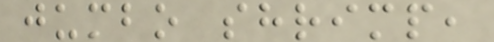jumbo shrimp,
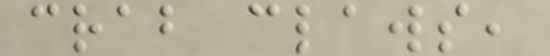crab claws,
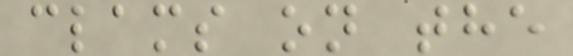clams on the
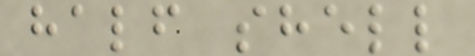half shell
